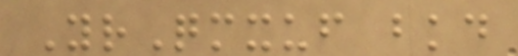YrQmxuf bkd
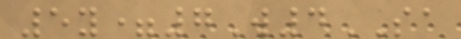5y=7W4SA
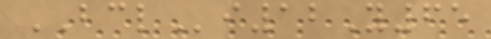BCLi12Y65
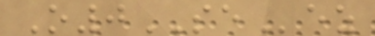O0SEez
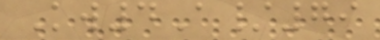Kw4A/79
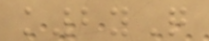k2yQ
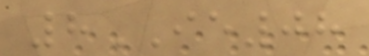8IE08
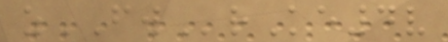zFWrKe4v
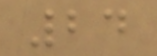24
